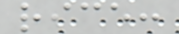rice:
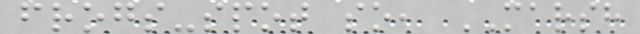frogs-spot so, MARSH
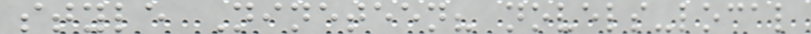style Nineteen? novels-local
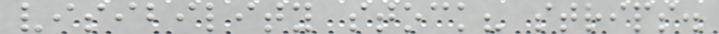visibility stock? strips.
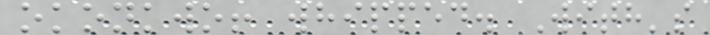okonkwo! whipped. With's
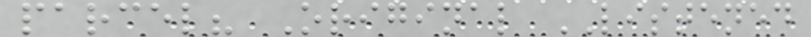parcel? Original LISTENED
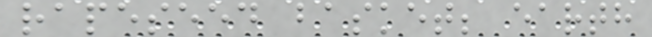rapeseed basket; earth
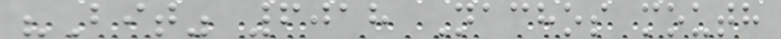"Bit" 6018 Nachos mouth
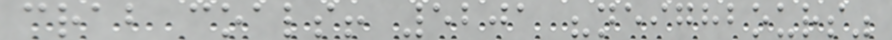crab coals! 5201 "neighbours"
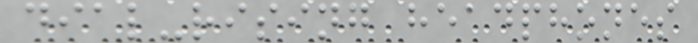dial-rising headphones
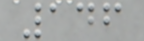146
